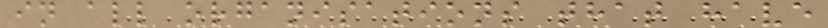in all organisations that have
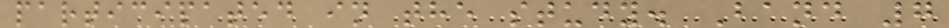participated in the study. Band 7
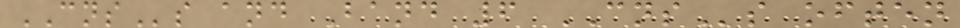CNSs and Band 6 CNSs often
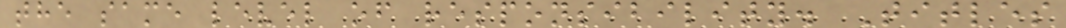the same level of responsibility. Titles
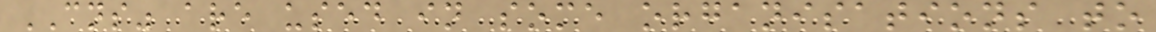CNS" are used in some organisations to
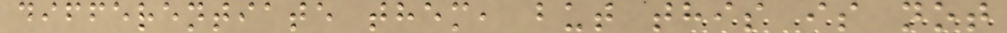differentiate them, but this is not
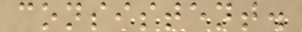consistent.
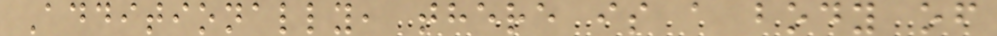Additionally, there is a body of
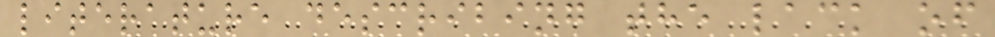literature describing the lack of
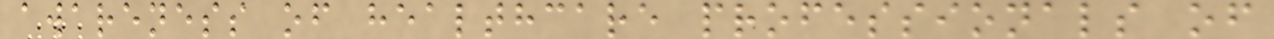awareness of healthcare professionals of
